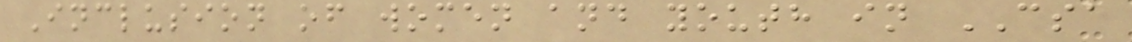Inclusion of women and youth in CSA
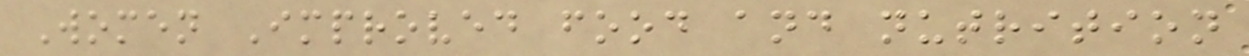Women Improved food and nutrition
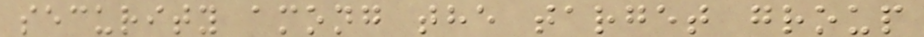security among the target group
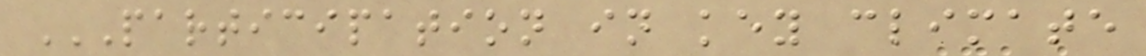PARTICIPATION IN KEY CLIMATE
